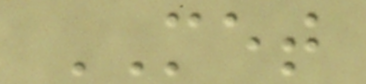MET
